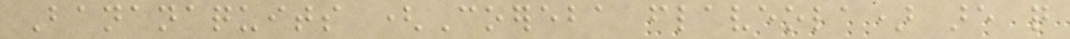Bananaquits (Coereba flaveola) are quite
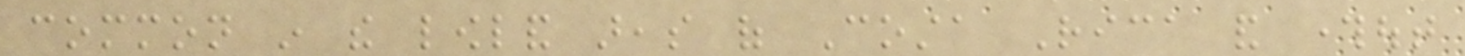common in the lowland areas of Costa Rica and throughout
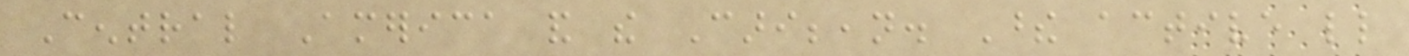Central America and the Caribbean. These active little
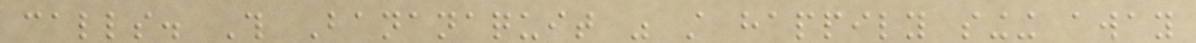calls. This Bananaquit was still happily singing away
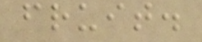fruit.
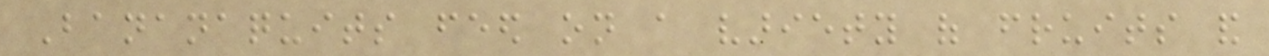Bananaquits feed on a variety of fruits and
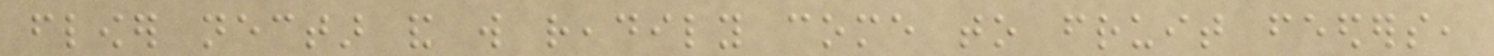flower nectar and will readily come to fruit feeders,
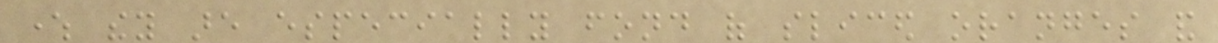where they are especially fond of sliced oranges and
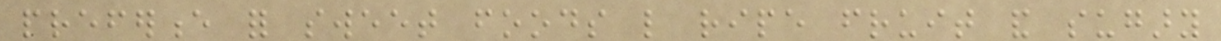preference for sweet foods like ripe fruit and sugary
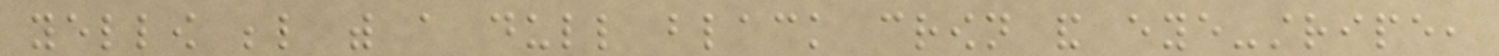yellow below with a dull black crown and eye-stripe,
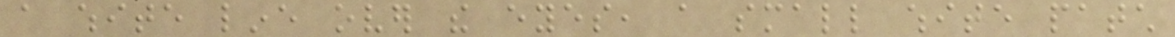a white line over the eyes, a small white patch
